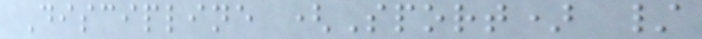Discipline (Sport) /
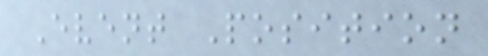Event Position
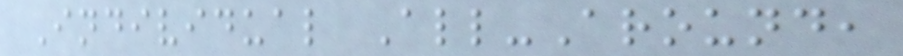Individual All-Around,
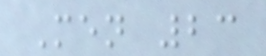Men 23
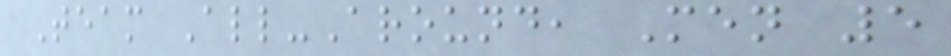Team All-Around, Men 5
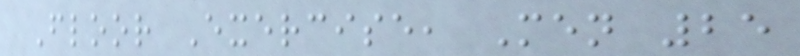Floor Exercise, Men 25
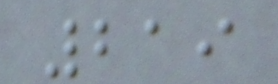219
